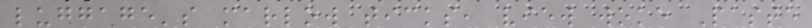luggage's marlow ticks, view woke Paste
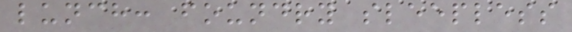lunch: foundry sleepless
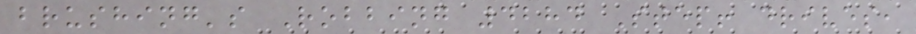brushing's Robbing 4284 Step! drives,
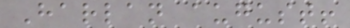Harlan august!
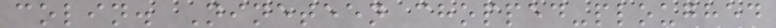colin. Nineteen chopped-ploughed
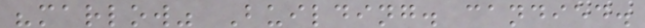"marlow" Building. candied.
